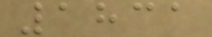1831
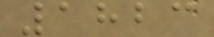1823
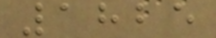1825
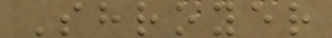Shroyer
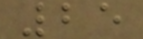25
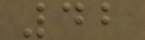42
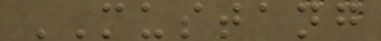MUSTANG
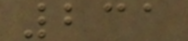231
